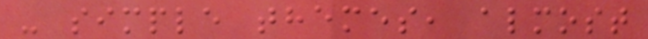- simple themes, almost
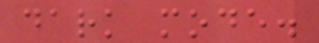dark mode.
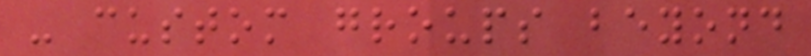- custom groups beyond
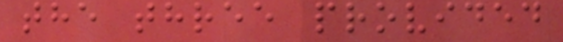the three provided
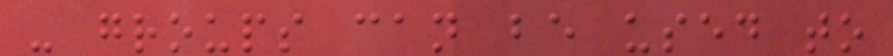- groups can be used to
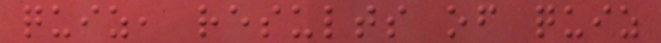quiz, results of quiz
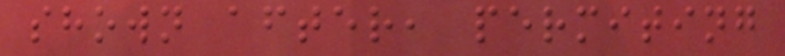shown after, permiting
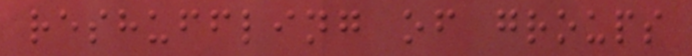reshuffling of groups
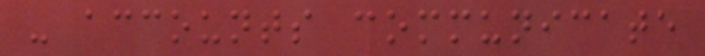- accounts communicate
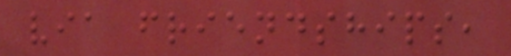via friendships,
